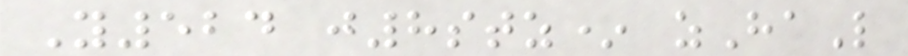Y524 j8stz* zHaL
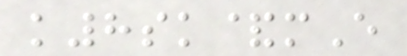k8sk&mE
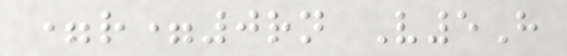=r=0rn V5H
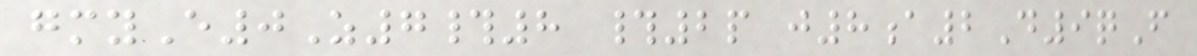gmyE0Z7#8 #2p j8a2D9qF
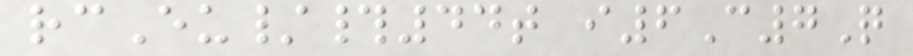rcEu/#44t i6C7Q
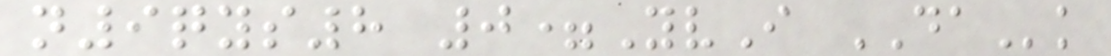n9qys8 0=YvI DAk
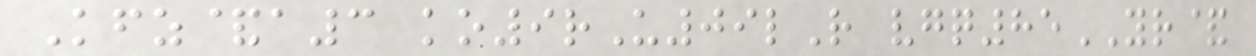Kfz&a3 ko9rU09lR vgq85YR&
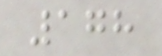178
